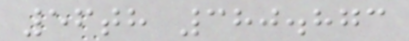56th 380.873
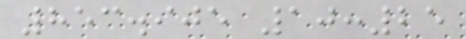853.905 10:25
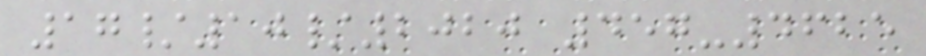17/10/2020 457-4625
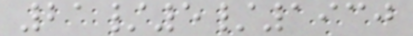21/5/1930
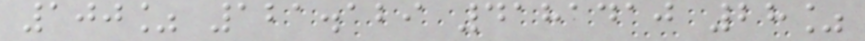100% 121.129 4181410 28%
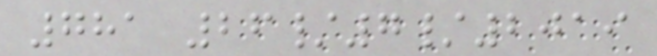781 26/7/2019
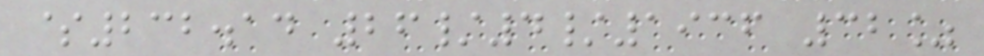$232.14 26/4/1936 32%
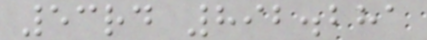53rd 892.281
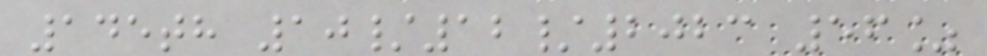145th 10/12/2023 56%
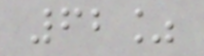62%
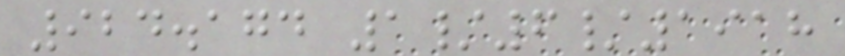924.174 1/6/1918
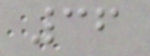36
